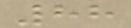88
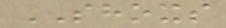SHOXS
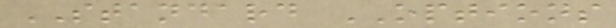STANDARD OPTIONS
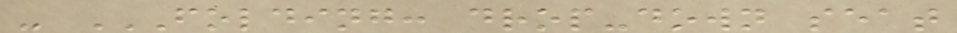- FOLDING: DROP-DOWN SEAT
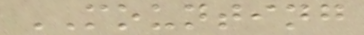MOUNTING
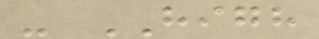- HIGH
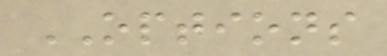OPTIONS
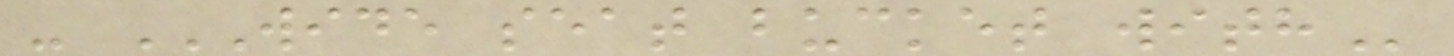- WIDE SEAT BUCKET WITH
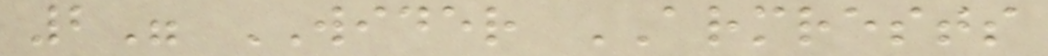2" WIDER ARMRESTS
